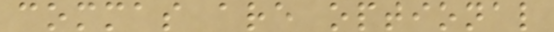commas are optional
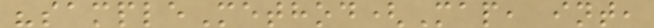"sampleMethod(Map, int,
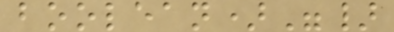boolean)"}
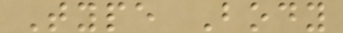Type Body
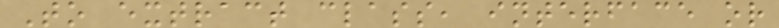To extract class, interface or
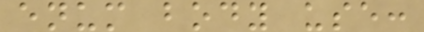enum body use:
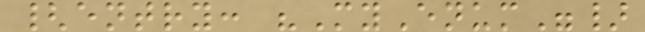{entry: "MyEnum"}
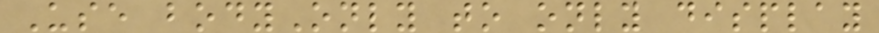Use bodyOnly to only display
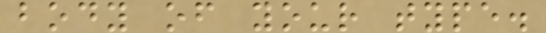body of your type.
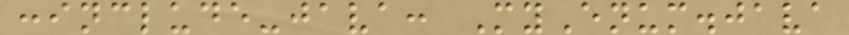:include-java: MyEnum.java
